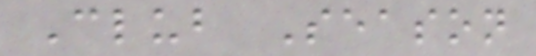Club Season
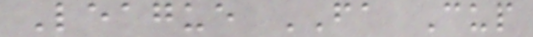League FA Cup
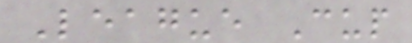League Cup
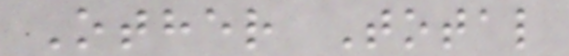Other Total
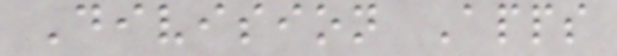Division Apps
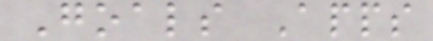Goals Apps
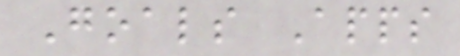Goals Apps
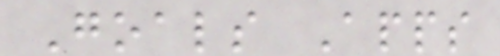Goals Apps
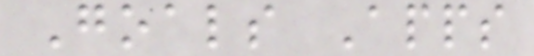Goals Apps
